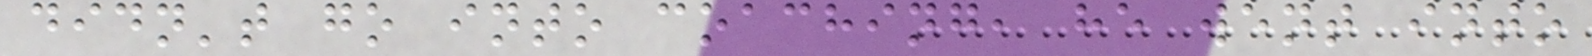didn't go into coaching, he went into
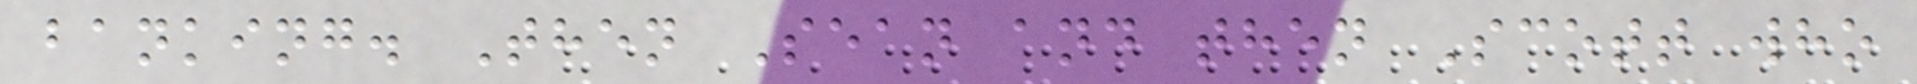banking. Then Sean and then Scott who
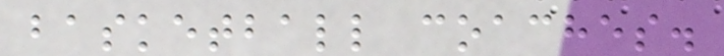basketball coaches.
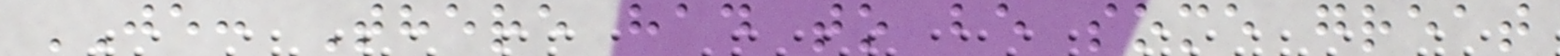JE: There had to be some great
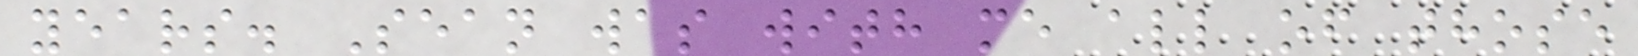years. Sean was with me all of those
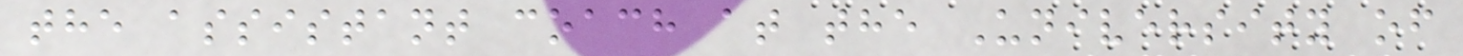the assistant coach at the University of
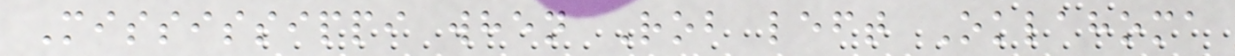Mississippi when Rob left Oklahoma
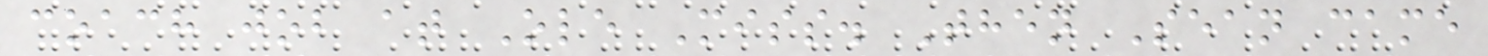coach job at Ole Miss. Then Sean came
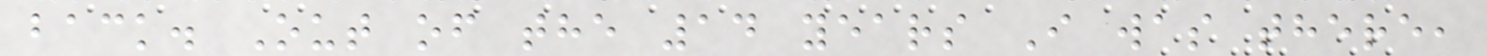back. Out of the 14 years I was there,
